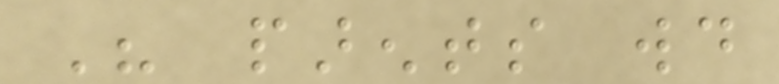His parents would
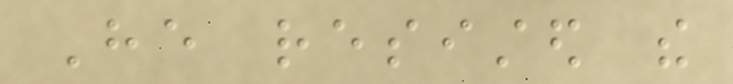He resisted the
